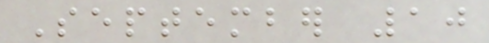September 10
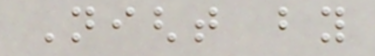Night by
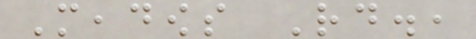Meadows Rd.,
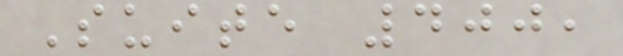Suite 400,
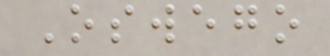Oswego
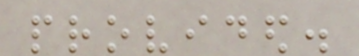provided.
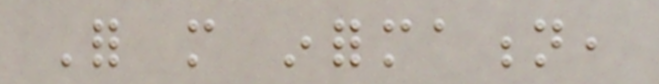For more information,
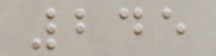245
